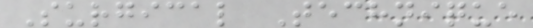Surgical Technique
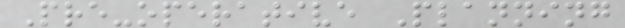Pre-operative Planning
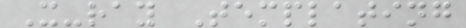X-ray Templating
